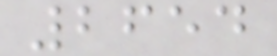2654
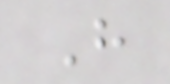H
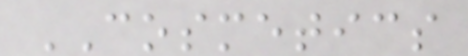COSMETICS
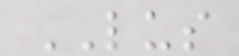LUS
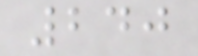240
